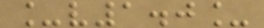_v1.0_
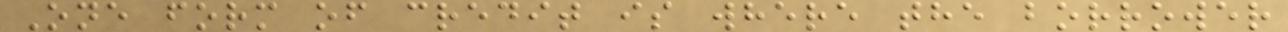One form of credit is where the borrower
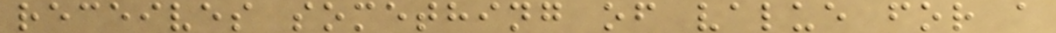receives something of value for a
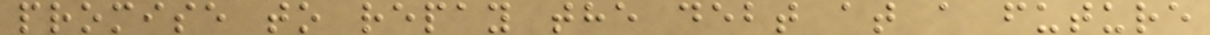promise to repay the debt at a future
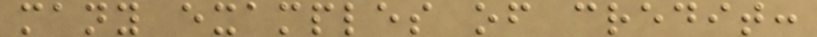many examples of credit:
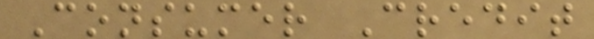Consumer Credit
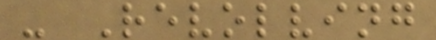- Revolving
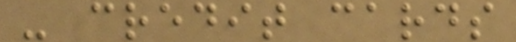- credit cards
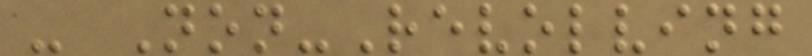- Non-Revolving
